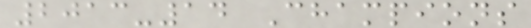2013-14 Champions
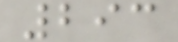293
